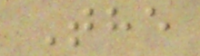The
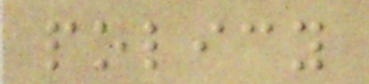policy
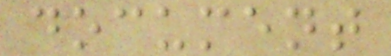document
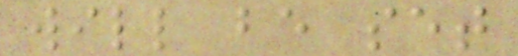will be set
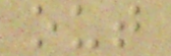out
